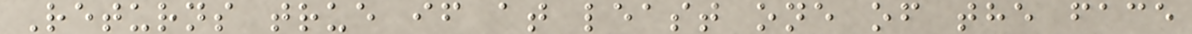Returns true if at least one of the face
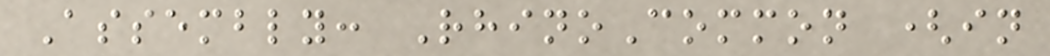Assembly: RhinoCommon (in
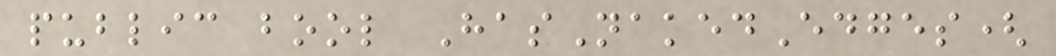public bool HasNakedEdges(
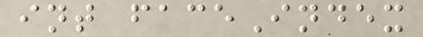int faceIndex
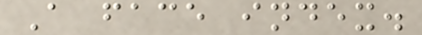A face index.
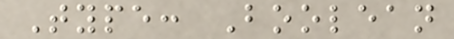Type: Boolean
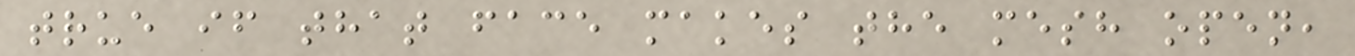true if that face makes the mesh open,
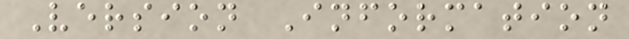Version Information
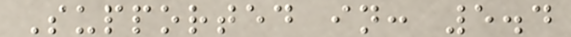Supported in: 5.4
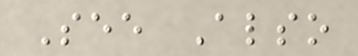See Also
